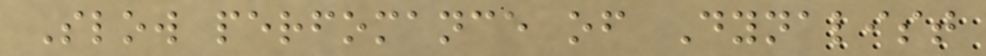Slow perfomance of Dynalist
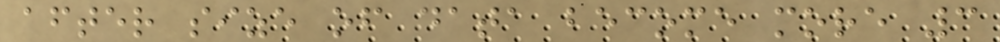after size of data become more 3
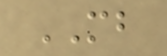MB
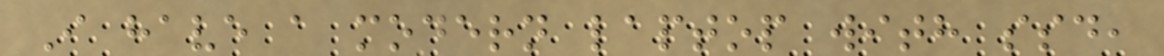I have a modern laptop with ssd,
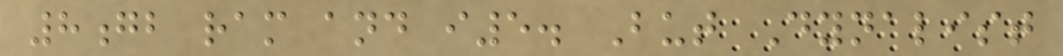8gb ram and i5. But Dynalist
